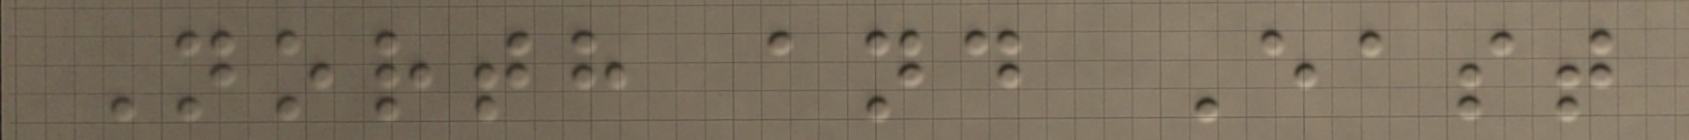North and East
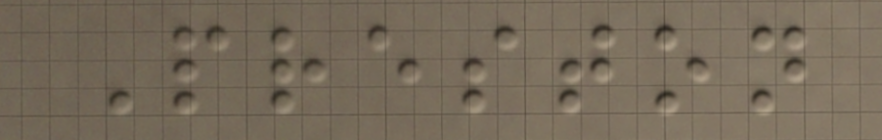Preston
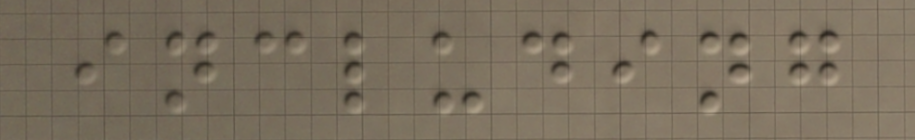including
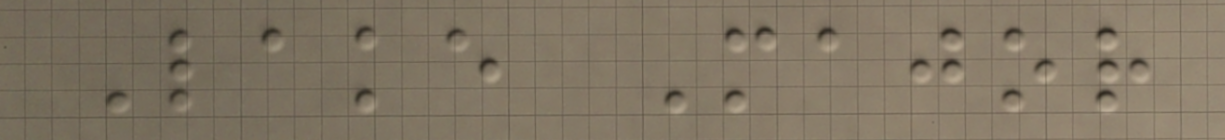Lake Major
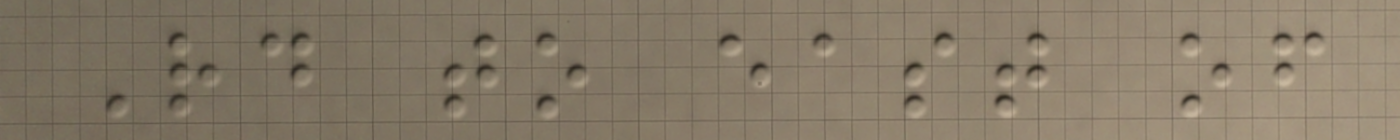Rd to east of
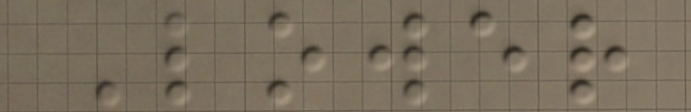Lower
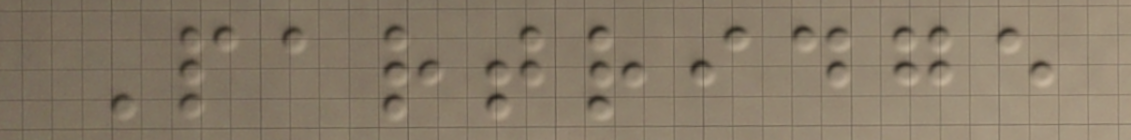Partridge
